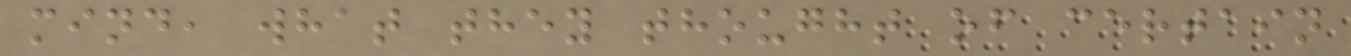mind, what they thought of certain
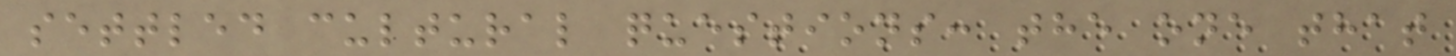settled cultural questions: the one that
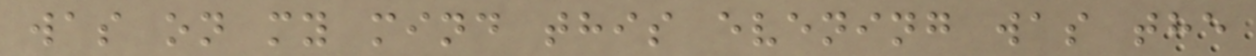was on my mind this evening was the
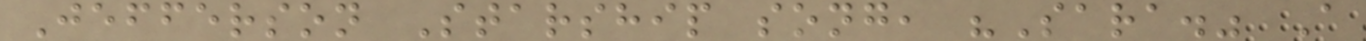Jefferson Starship song, "Sara." A
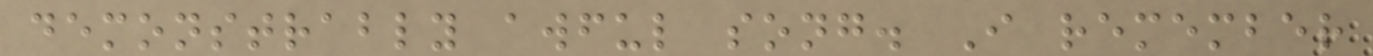demonstrably awful song. I remember
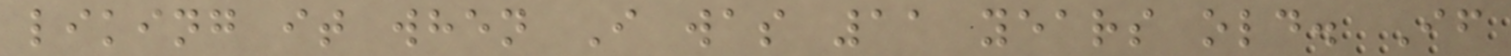liking it when I was 11 years old. If
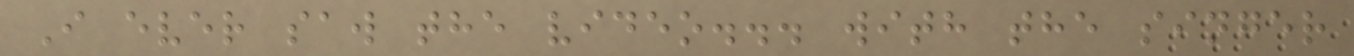I ever saw the video... with the singer
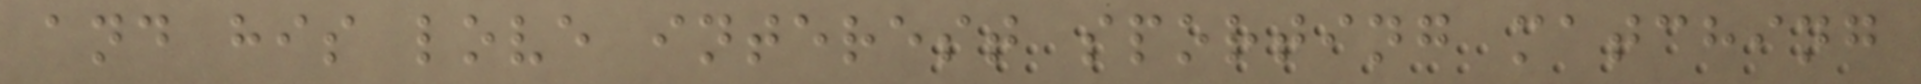and his love interest sporting matching
